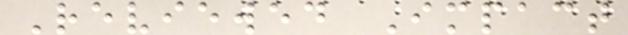Reviewed Impact
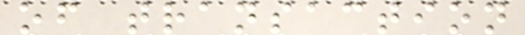of transaction
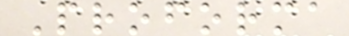Proforma
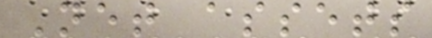Net assets
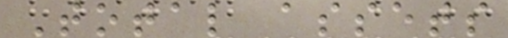Total assets
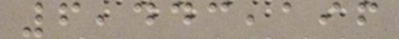6,443,196
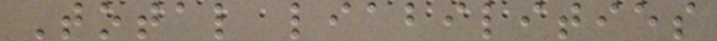Total liabilities
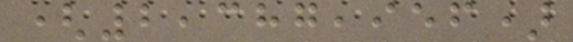(2,387,956)
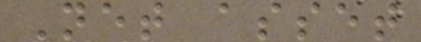Net asset
